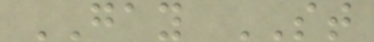GAY ST
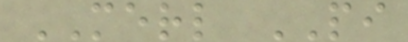MERL PI
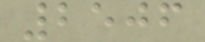2506
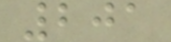201
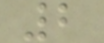2
